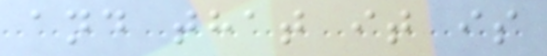and that it is
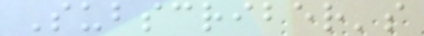Subscriber's
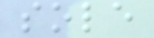sole
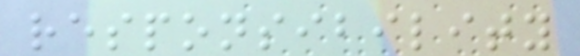responsibility
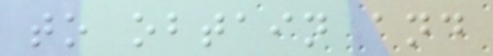to obtain and
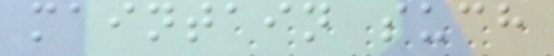maintain such
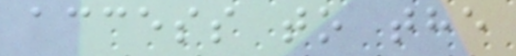access to the
